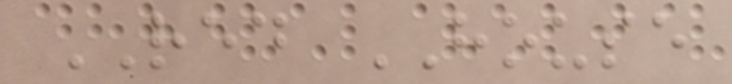RED HOUSE
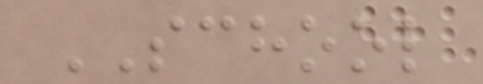SCHOOL
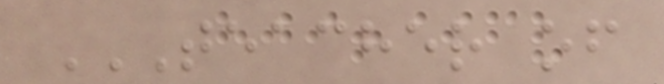TEACHER OF
